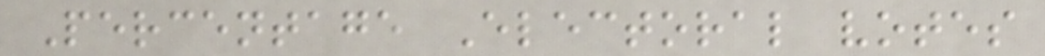Percentage Electoral votes
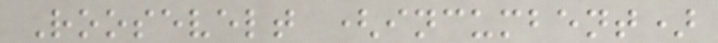Roosevelt (incumbent)
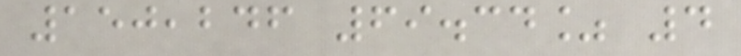150,246 69.34% 4
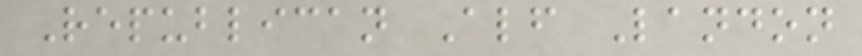Republican Alf Landon
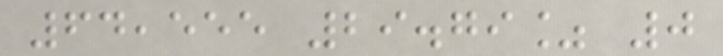64,555 29.79% 0
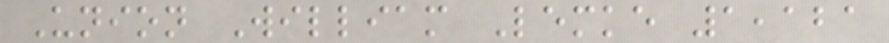Union William Lemke 1,121
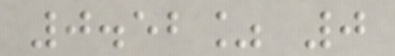0.52% 0
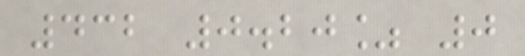432 0.20% 0
